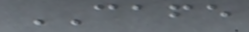CAFE
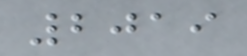2019
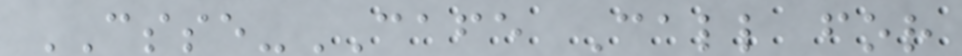CSSE-CAFE Call for
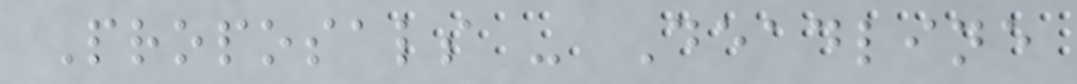Proposals - Deadline
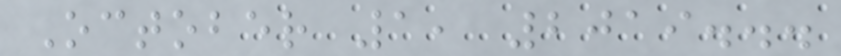October 1, 2019...
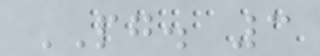PG. 3
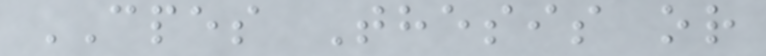CPES Thesis or
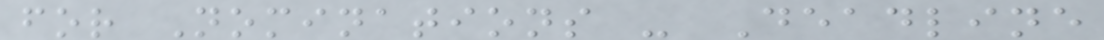for Nominations - Deadline
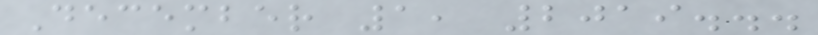December 1, 2019...
